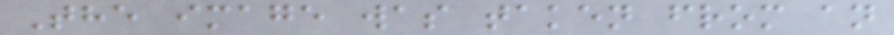The image was taken from an
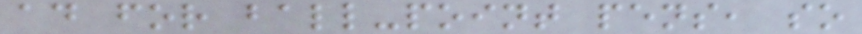ad for ball-point pens, so
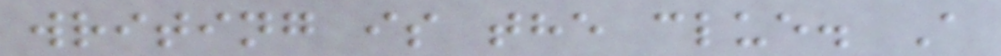writing is the clue. A
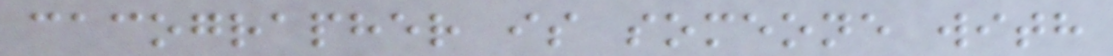cacographer is someone with
